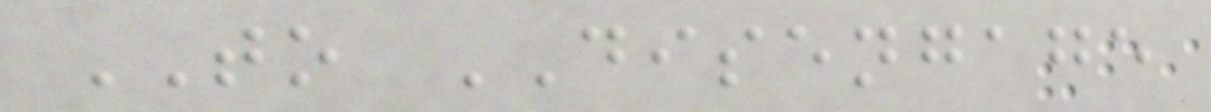TO DISENGAGE
